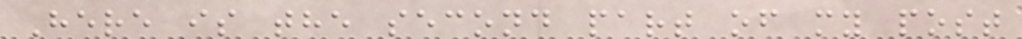Here is the second part of my post
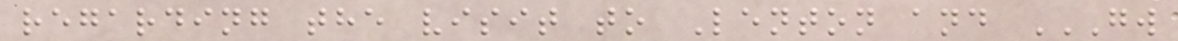regarding the visit to Lenton and GW
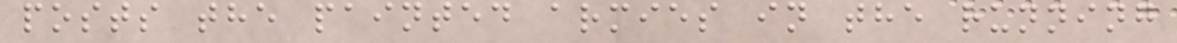posts the painted armies in the running
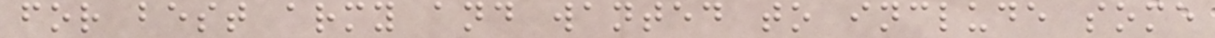for best army and wanted to include some
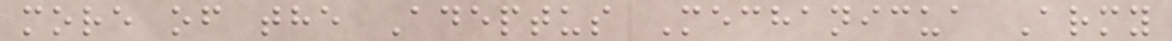more of the Adeptus Mechanicua Army
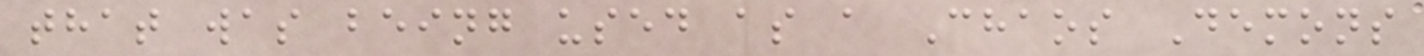that was being used as a Chaos Demons
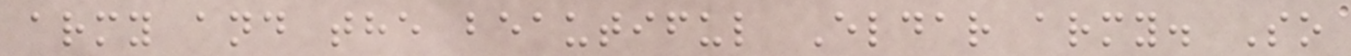army and the beautiful Eldar army. So
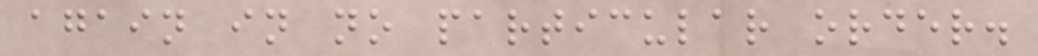again in no particular order.
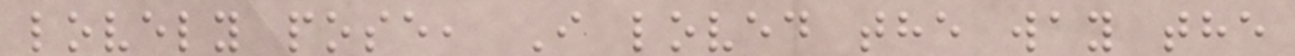lovely pose, I loved the way the
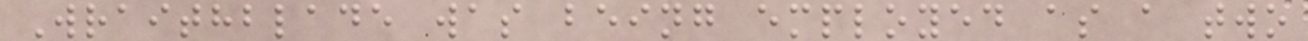Wraithblade was being employed as a two
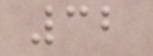32
